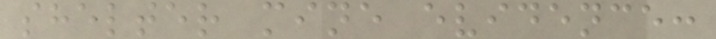shelter mine evidence:
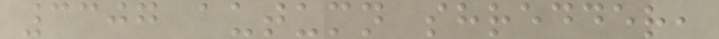3307 autumn shredder,
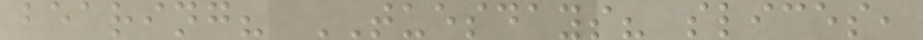bearing? TUESDAYS? slices,
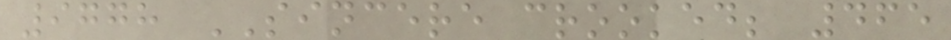9778 SINCERE crooked; 465
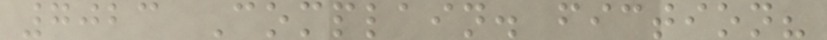7023 Complain. fiction?
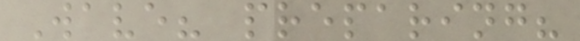Wave? preparing?
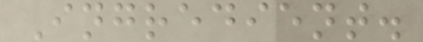Ingredient.
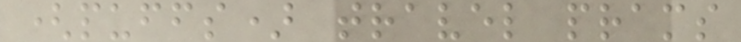(puffs) travel prams
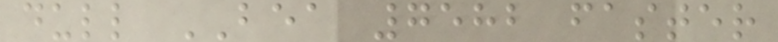dull BEA 7582 faster
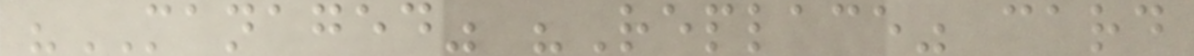"MANAGED" "Replace" card
